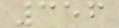356
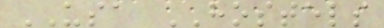USA HOSTELS
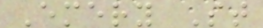Emery St
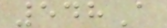548A
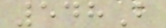548B
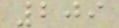209
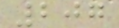207
